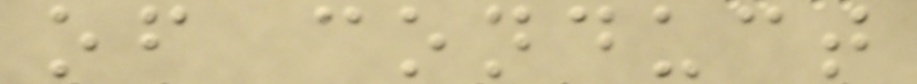of conduct
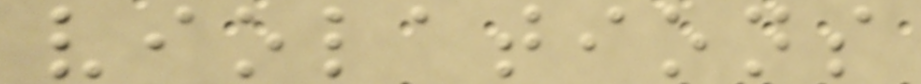violations
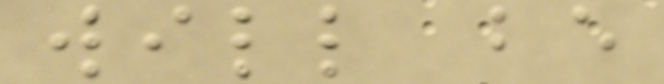will be
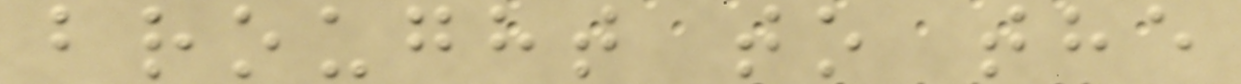brought to the
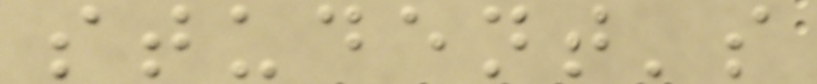student's
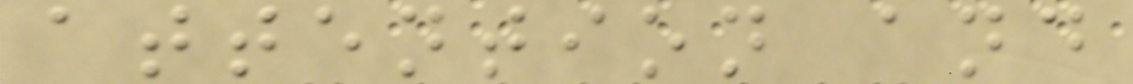attention and
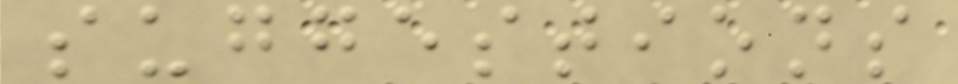suggestions
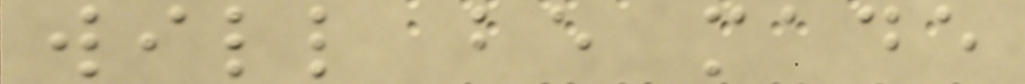will be made
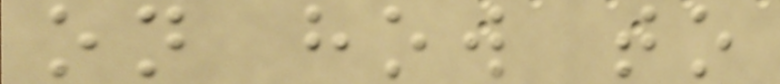on how to
